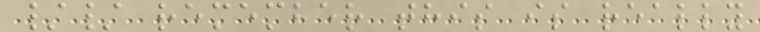// remember this is really
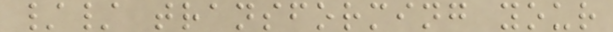// transforming your
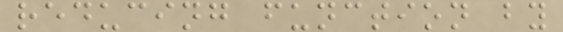reducing function by
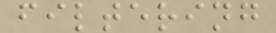filtering
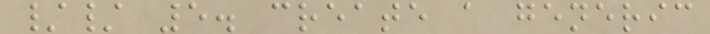// 5. create a generic
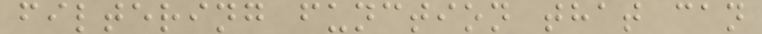filtering function that can
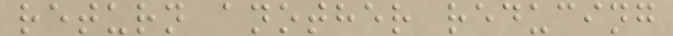return another reducing
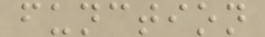function
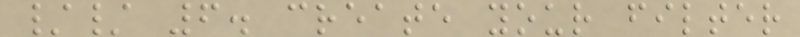// 6. create your filter
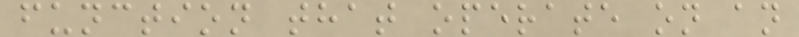function that operate on an
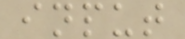input
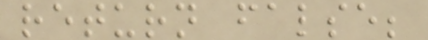return false;
